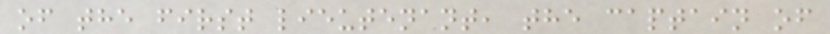of the first lieutenant, the captain of
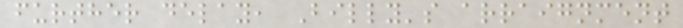further delay, Billy's arraignment
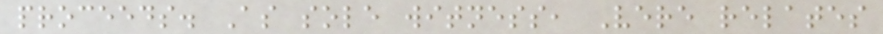proceeds. As sole witness, Vere relates
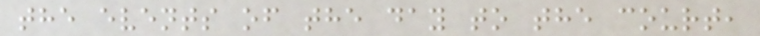the events of the day to the court,
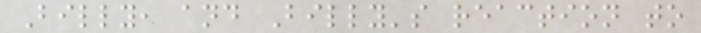Billy, and Billy's reaction to
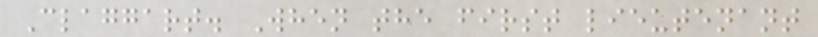Claggart. When the first lieutenant
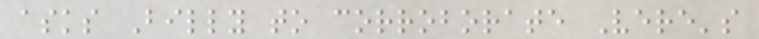asks Billy to corroborate Vere's
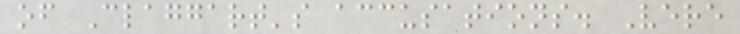of Claggart's accusations. Vere
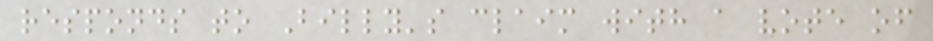responds to Billy's claim with a vote of
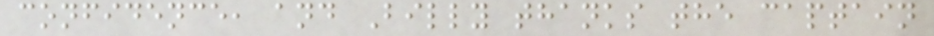confidence, and Billy thanks the captain
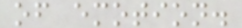of emotion.
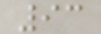93
